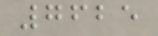7625
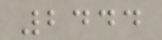2444
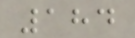184
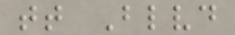tt Blvd
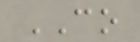CO
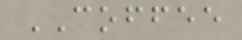COFFEE
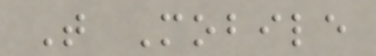T Mobile
